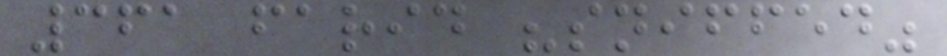361 farid "sniffed"
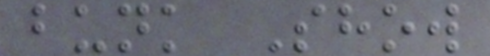bunk Show
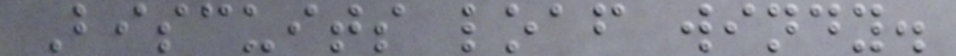Biscuits loaf windy.
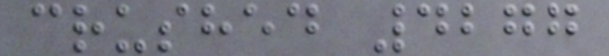crushed 4277
